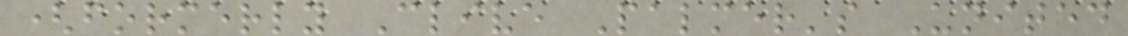(formerly Clive Palmer's United
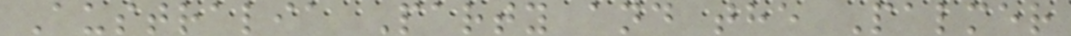Australia Party and the Palmer
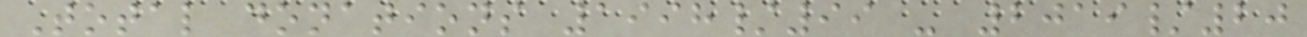Total donations 1998/99 - 2019/20
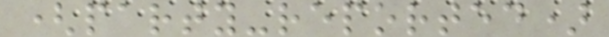(party-reported)
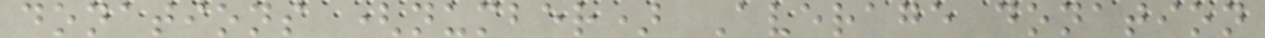donations (number) Average donation
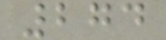274
